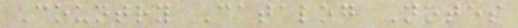Country Catalog Notes
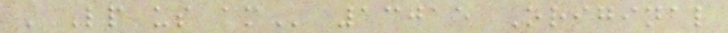LP US AM 13015 Original
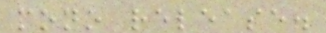mono release.
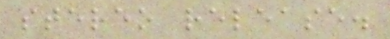stereo release.
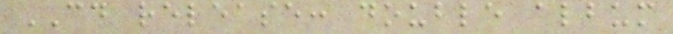CD release: double album
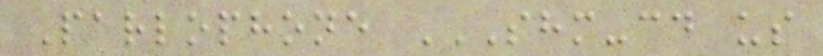Parlophone SHM-CD US
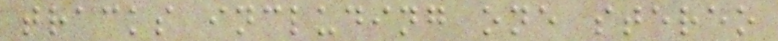tracks including one stereo
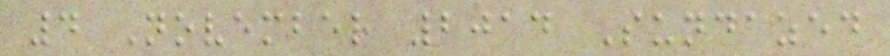4 November 2014 Sundazed
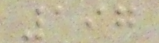197
